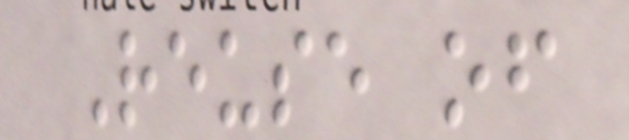Reuse of
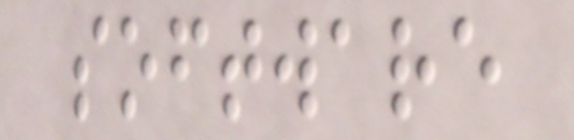software
